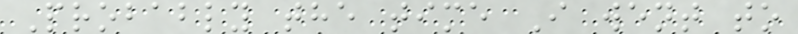Probably the time I went to
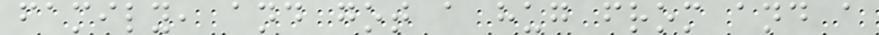family, and got a hug from and a
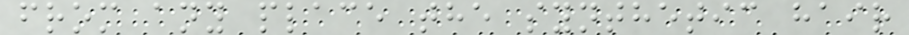from any place the synthetic hair
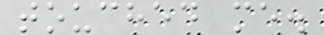touched me.
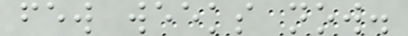few weeks now.
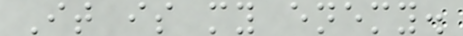It is my enemy.
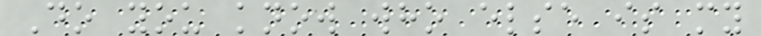Do you know who else is my
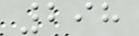298
